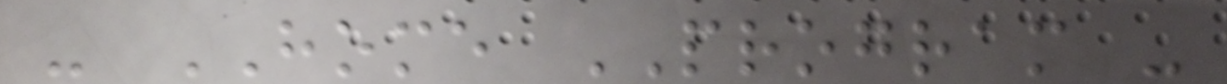- HOME PROGRAM -
